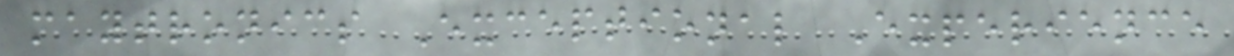maytronics Exceptional Experience
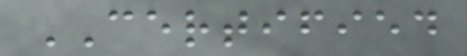CERTIFIED
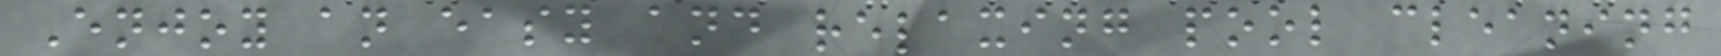Enjoy an easy and relaxing pool cleaning
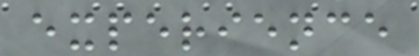experience
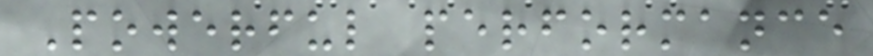Powerful performance
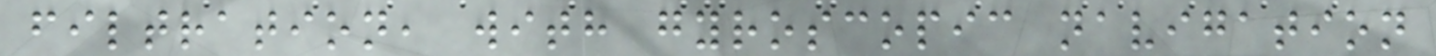filtration, with gyroscopic navigation
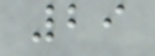29
